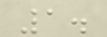1.
